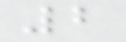2
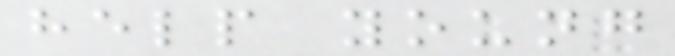help young
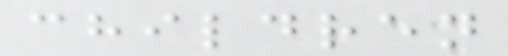children
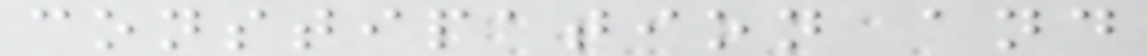constipation and
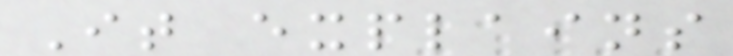It explains
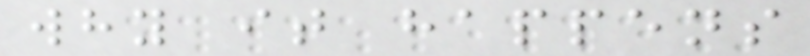why it happens
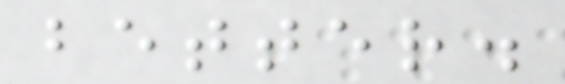better.
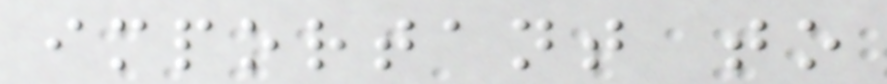important to
